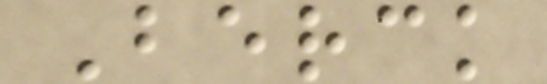Berck
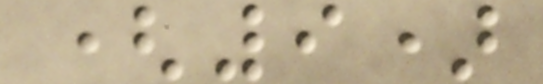(9)
